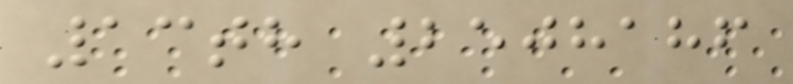13th 2508186
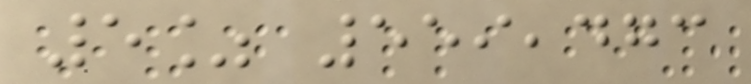5% 559,473
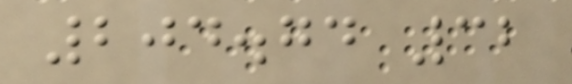204.74 32
